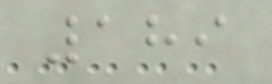189
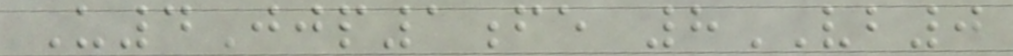U4Jjp1fe 8VB0
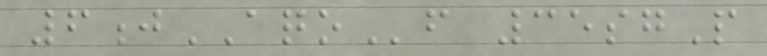6jAQOf 35sgP
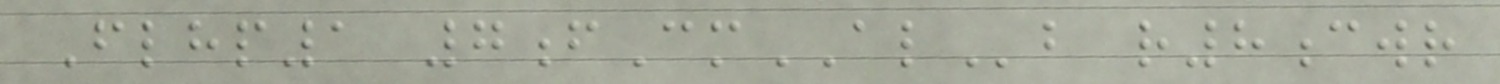Flhp1 7fCmALb r8cwr
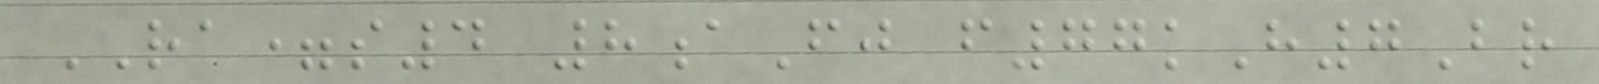RA=s4 8aFj f77kH7Br
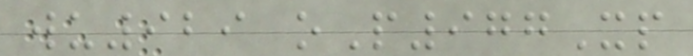wu929 oP977Xp
